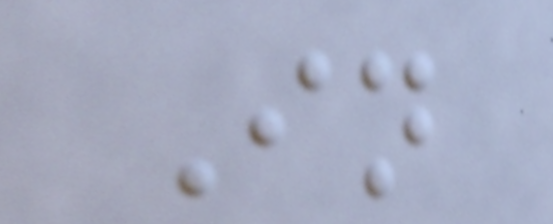In
